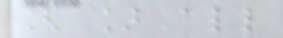[ ] all
